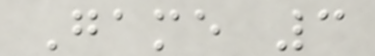Game 3
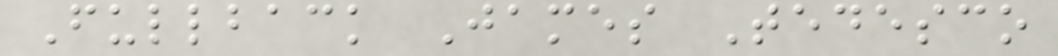Fullback James Tedesco
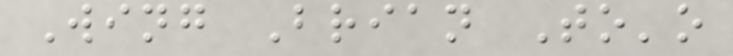Wing Brian To'o
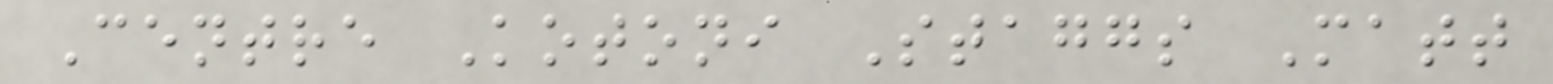Centre Kotoni Staggs Matt
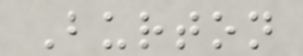Burton
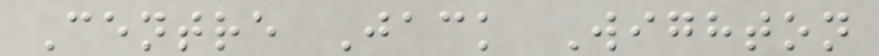Centre Jack Wighton
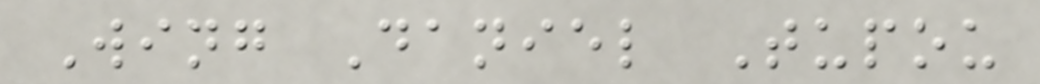Wing Daniel Tupou
